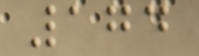174
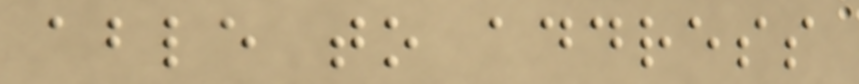able to address
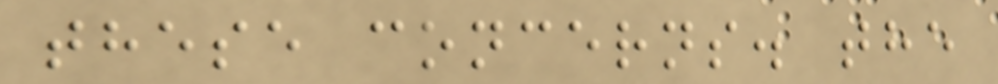these concerns. the
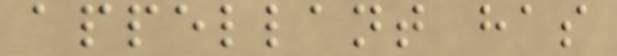appellant has
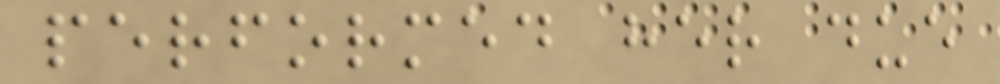performed her due
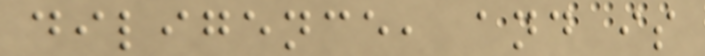diligence, and is
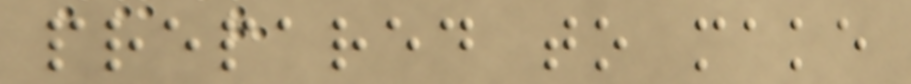prepared to make
